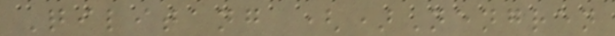Qilitang ()Nengren
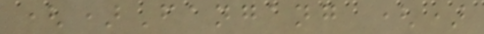()Fangang ()
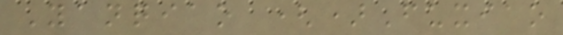Yanqiao ()Fuxiao
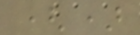()
